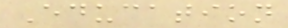Education
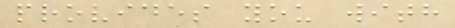provides you with
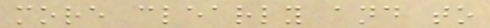more clearly and to
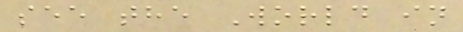see the World in
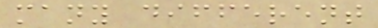many different
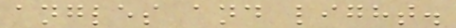angles and light.
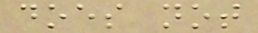does not
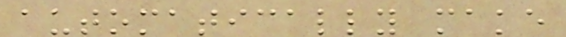automatically make
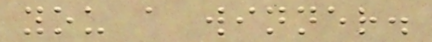you a winner.
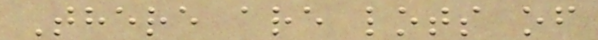There are lots of
